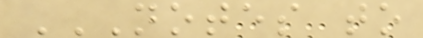NOTES TO
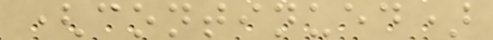(continued)
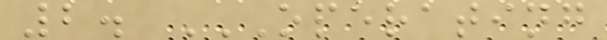2. OPERATING
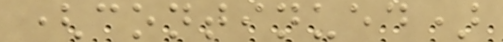(continued)
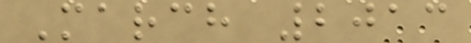March 2013
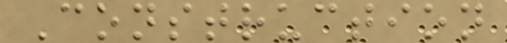Construction
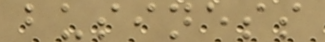business
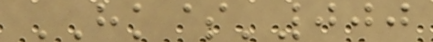HK$'000
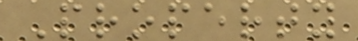Property
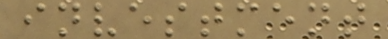investment
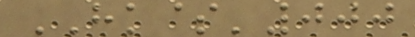HK$'000
